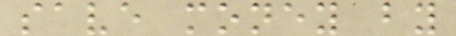save money by
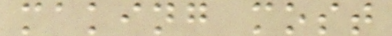making most
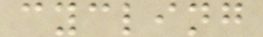cycling
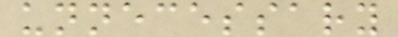unnecessary
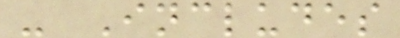- Includes
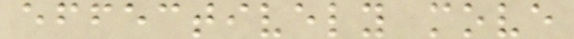effectively move
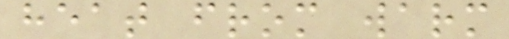heat from warm
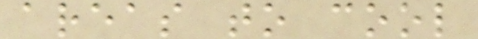areas to cool
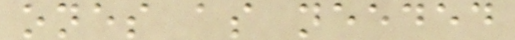ones as needed
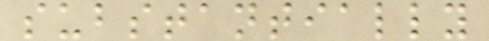substantially
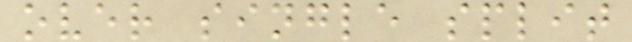over single split
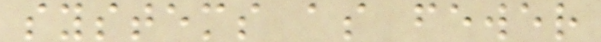systems as fewer
